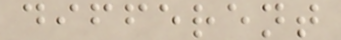different
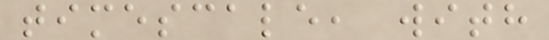timescale, with
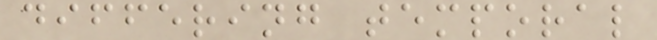differing temporal
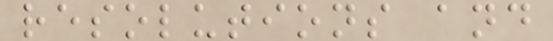resolutions and
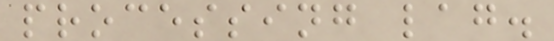processing lag.
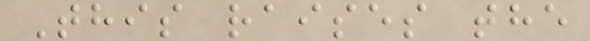This raises the
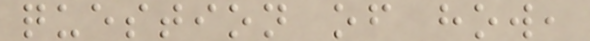question of how,
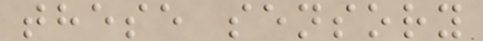these sensory
